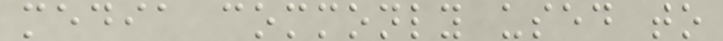media commonly used to
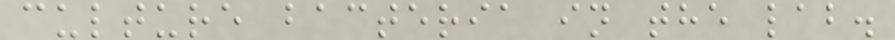culture bacteria in the lab.
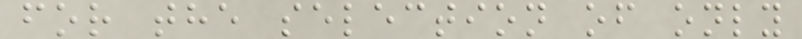for the selection of only
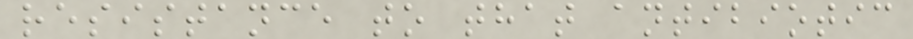resistance to that antibiotic
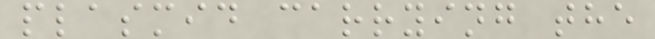plasmid carrying the
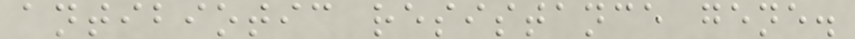antibiotic resistance gene.
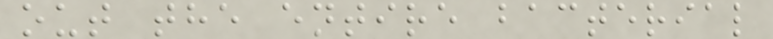out the entire bacterial
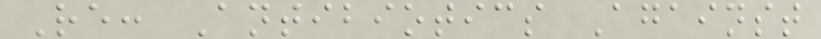Re: Antibiotics Against
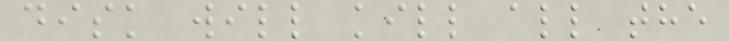disk will kill all the
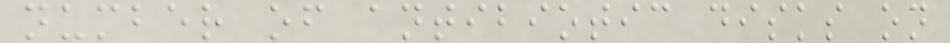number of antibiotic disks on
